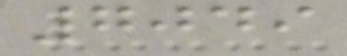7049
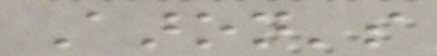Aaron's
